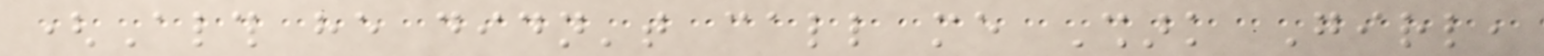(Although he didn't call me Shark Girl,
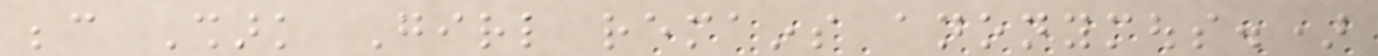because Shark Girl remains anonymous.)
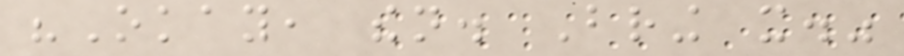"Okay, then. Bring it."
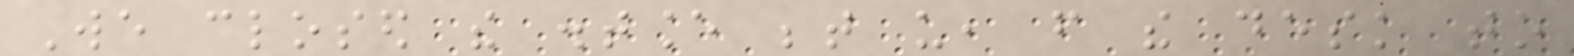We closed the distance between us, from the desk to
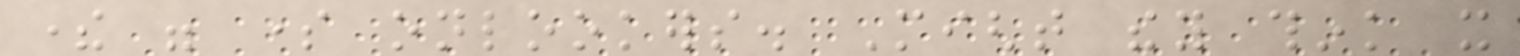there were some onlookers. Might they think it
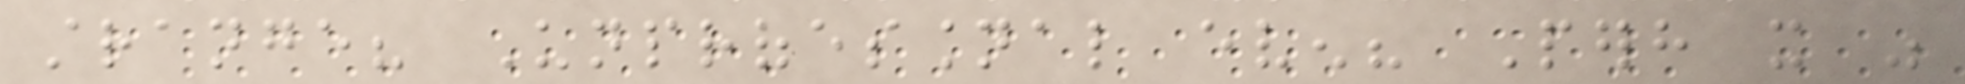strange? Unprofessional even? Perhaps it was
